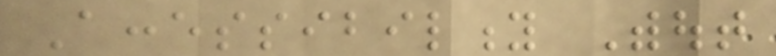Accessibility Without
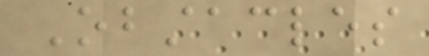Obstacles
